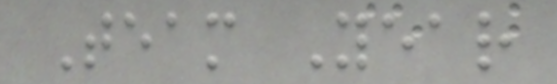Team Year
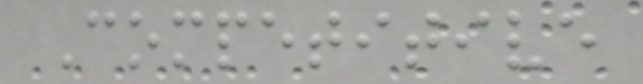Competitive
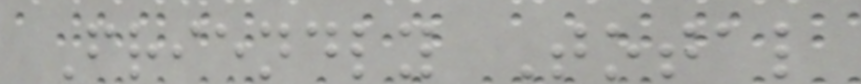Friendly Total
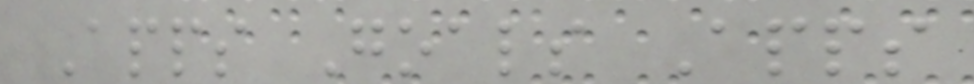Apps Goals Apps
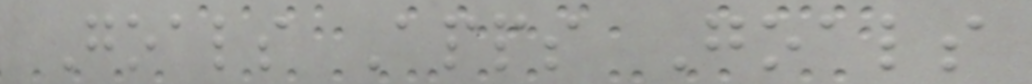Goals Apps Goals
